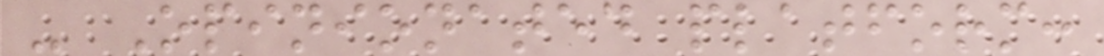- Opinionated platform:
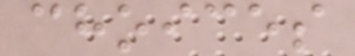choices
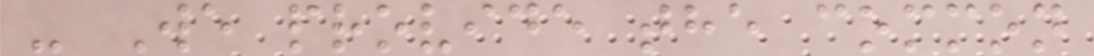- We provide the common
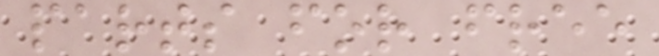parts for free
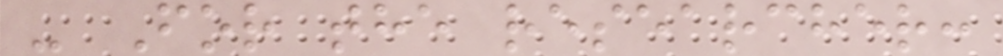- For the researcher:
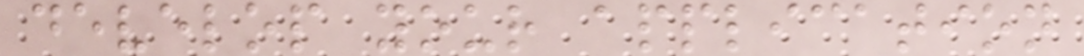develop your application
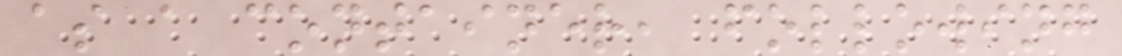as a container, following
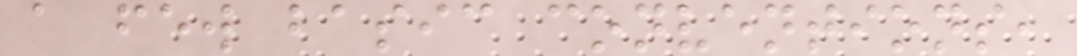a few basic conventions,
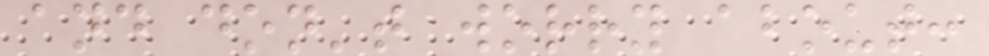and don't worry about:
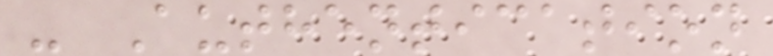- Authentication
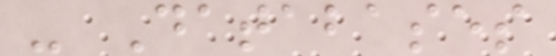- Databases
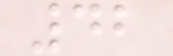42
